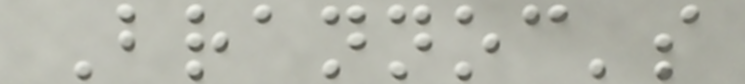Brannoc's
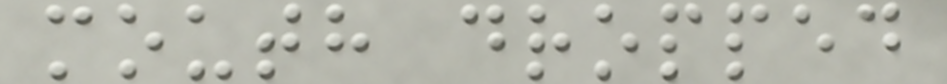mouth dropped
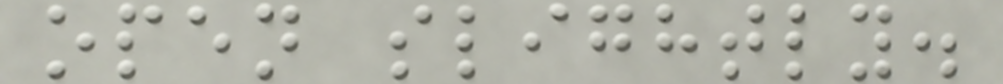open slightly.
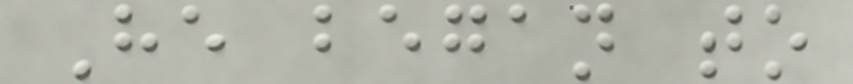He began to
